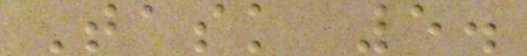Task 5.
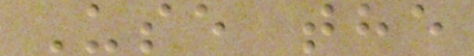Use the
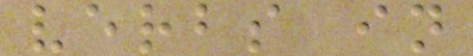verbs in
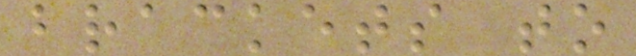brackets to
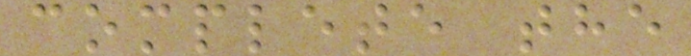complete the
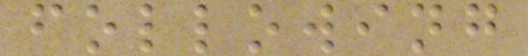following
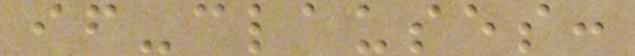if-clauses:
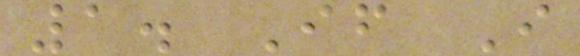1. If I
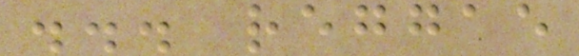... reggae
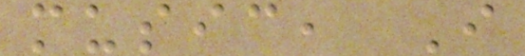music, I
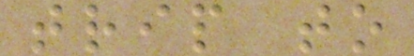trip to
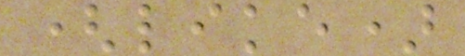(like)
